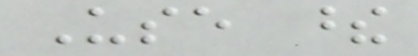Use these
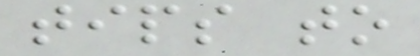tips to
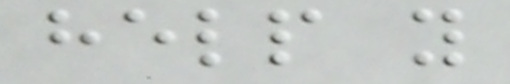help you
